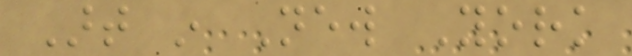Art in New York
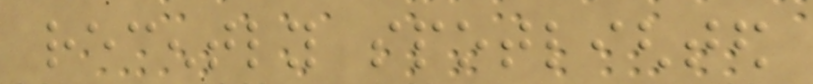recently spotlighted
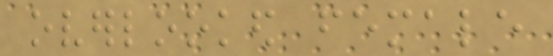overlooked female
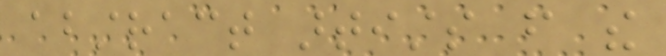abstract artists from the
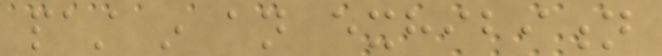past in an exhibition
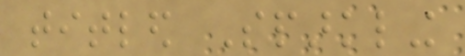titled Sparkling
